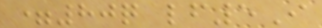=80q lf5I
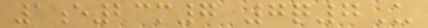1e23m7 7q7U
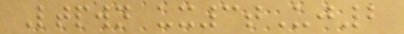Ltpwn ux3tUj2
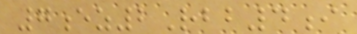7ez2Rbb4i
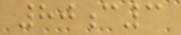80c3
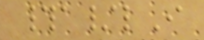#a/lI
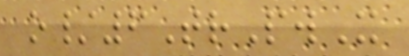o/6TrPwX
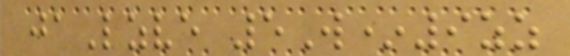jaLzve 5W*9zz
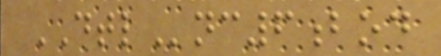DTLnc6bod
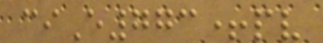ciE773+pv
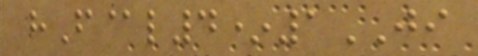hF@l4*1JI
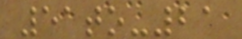51to-21
